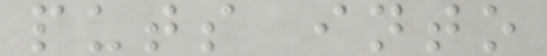puts into
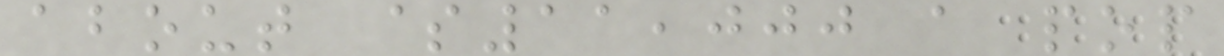about $11,000 a pop
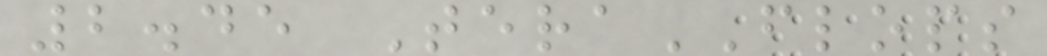2.45 TeraFLOPS
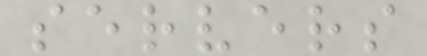servers
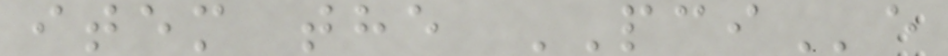item the PCIe
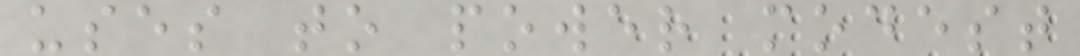uses to power modest
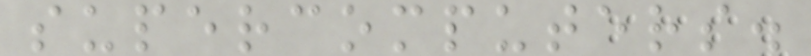supercomputers.
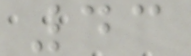43
